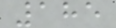185
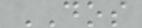DOS
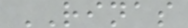RINAS
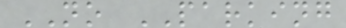NO PARKING
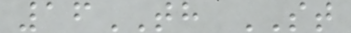16TH ST
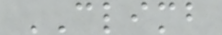CLIMB
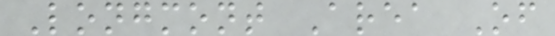Longmont Area Of
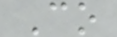Co
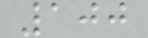100
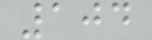104
